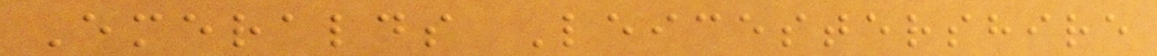Emeralds Leicestershire
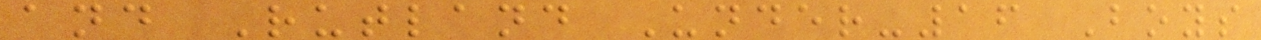and Rutland Under-16 Boys
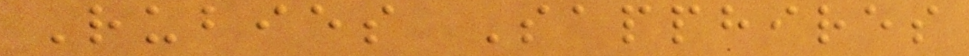Rubies Sapphires
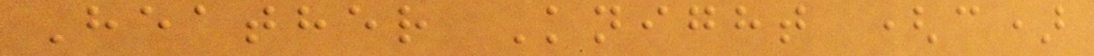Heather Knight (c)
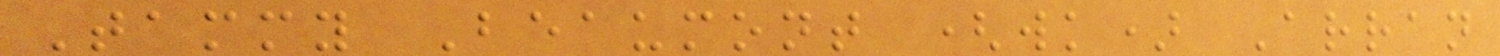Tammy Beaumont (wk) Arran
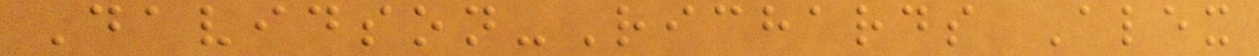Davidson-Richards Alex
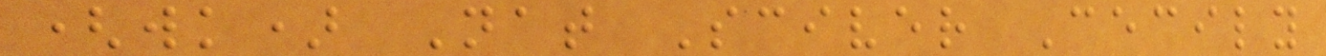(wk) Nat Sciver Cecily
